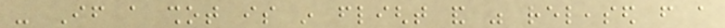- If a shot is in flight and was released from a
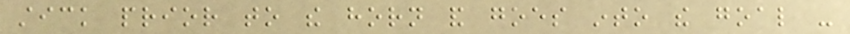stick prior to the horn and goes into the goal -
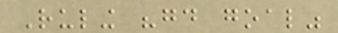Ruling "good goal"
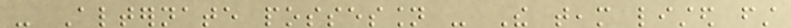- Alternate possession - The team listed first
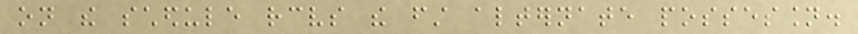on the schedule receives the first alternate possession.
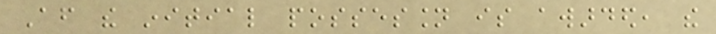After the initial possession is awarded, the
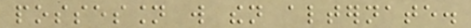possession will then alternate.
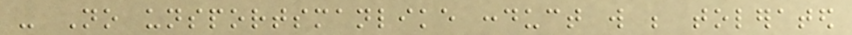- No unsportsmanlike conduct will be tolerated
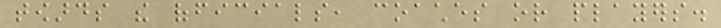towards the officials, coaches or players.
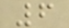6
